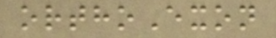orthoExon
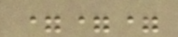===
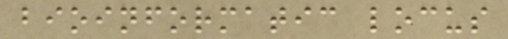bioinformatic locus
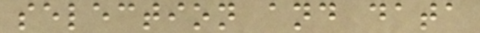selection and data
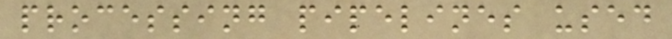processing pipelines used
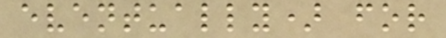eventually) for
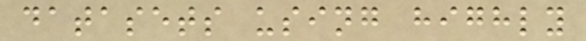datasets using highly
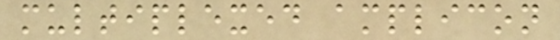multiplexed amplicon
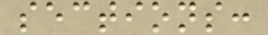sections:
